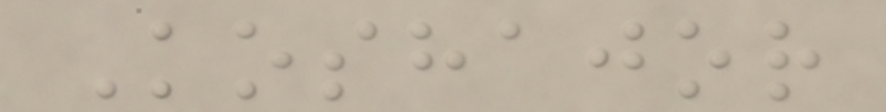Koshajor
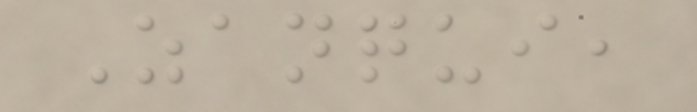Zanqui,
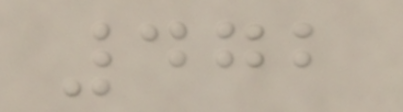472
